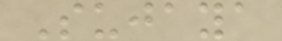Sujaya
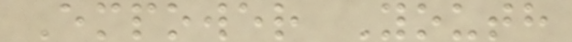Empower Youth
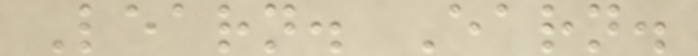Learn. Earn.
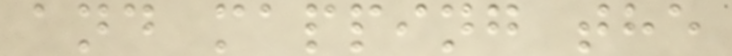and mapping the
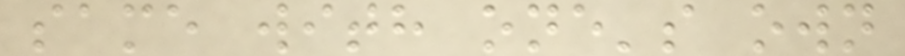same with one's own
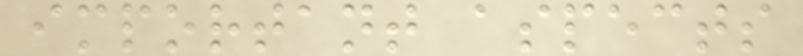important aspects
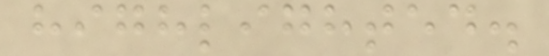highlighted.
